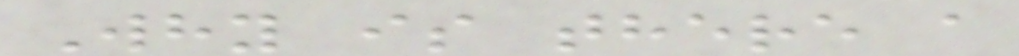Why is there a
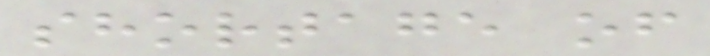shortage of
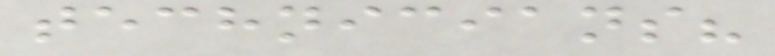technicians?
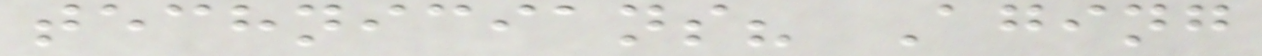technicians? Aging
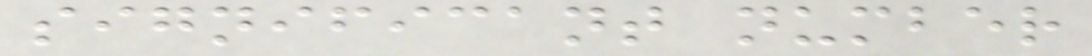significant number
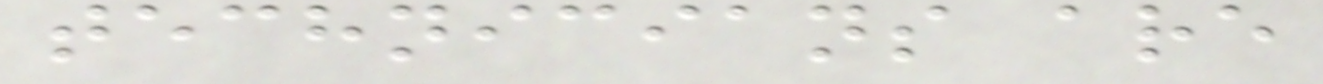technicians are
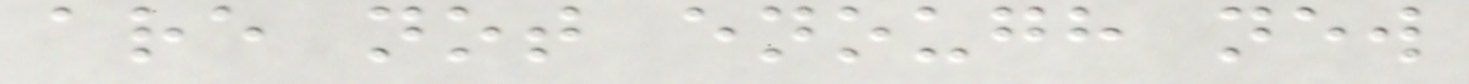are not enough new
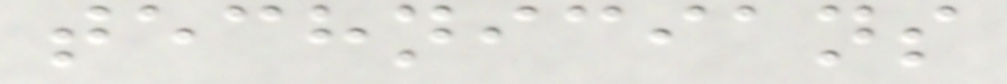technicians
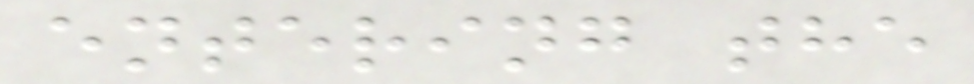entering the
